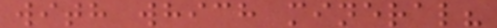with which mineral?
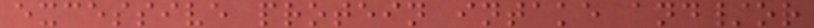excessive protein intake and/or
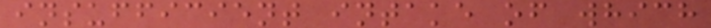insufficient intake of which
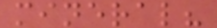mineral?
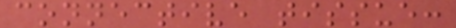connective tissue:
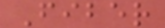Fiber
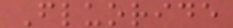Fluoride
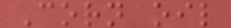Corn oil
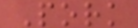Pork
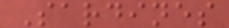Sardines
